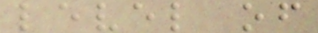level of
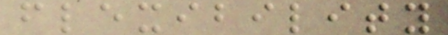flexibility
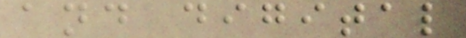and digital
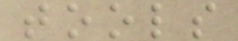tools
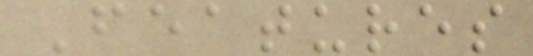Features
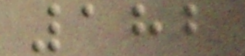182
